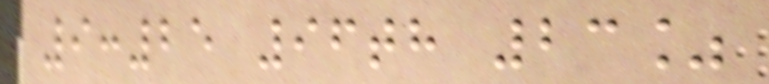9:25 96th 23%
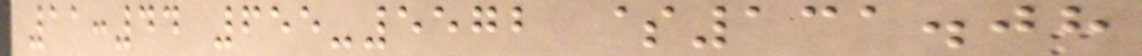11:44 655-5572 $131.08
